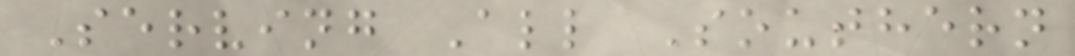Serving All Southern
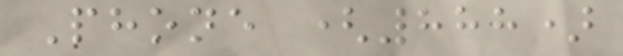Phone (888)
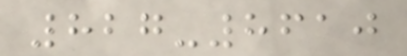827-8610
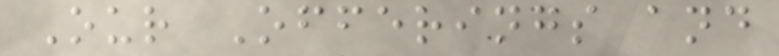Our Offerings and
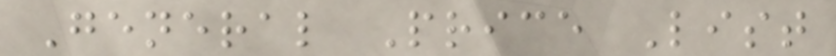General Price List
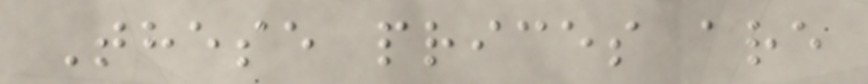These prices are
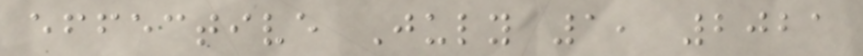effective July 1, 2021
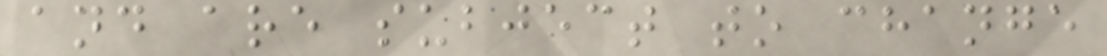and are subject to change
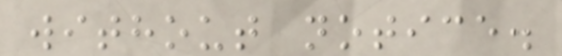without notice.
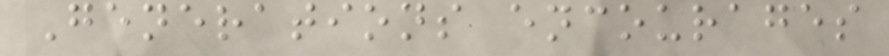Generations encourages
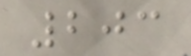203
